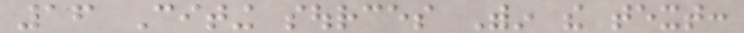16 Citing sources Within the text:
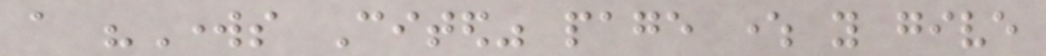a "Works Cited" page where you give
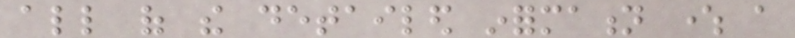all of the detailed information where a
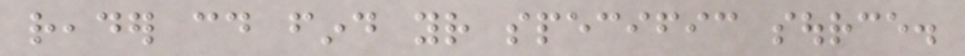reader could find your specific source.
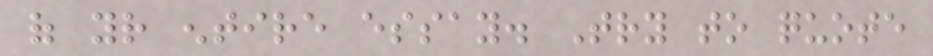of your entire essay. Try to quote
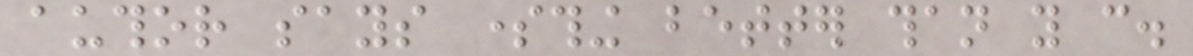author says something better than you can.
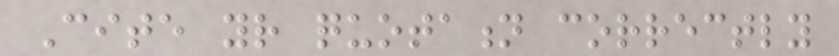Cite your quotation correctly
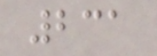231
